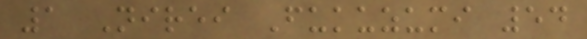1 Nirei Fukuzumi 54
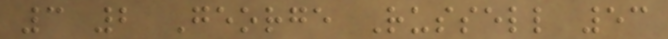3 2 George Russell 53
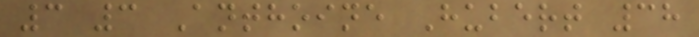3 3 Anthoine Hubert 38
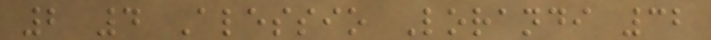2 4 Alessio Lorandi 32
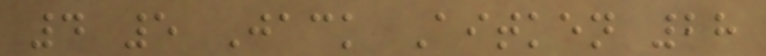4 5 Jack Aitken 28
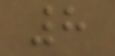8
